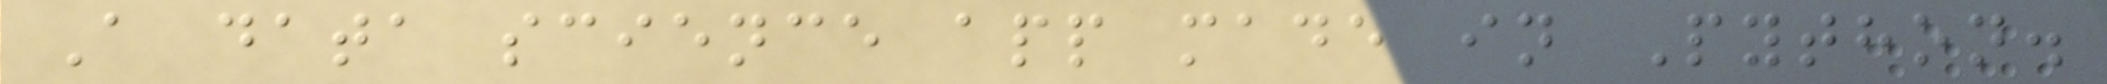A data science app made in Python.
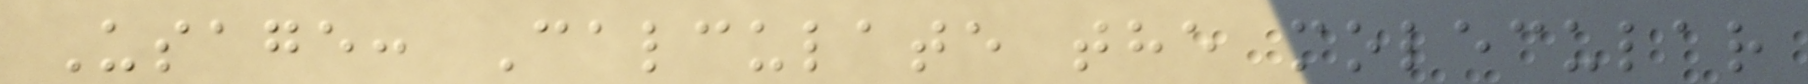Usage: Calculate the molecular
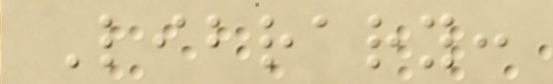Library:
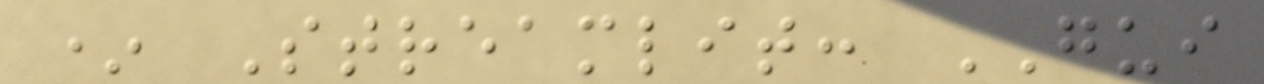* Streamlit: GUI
